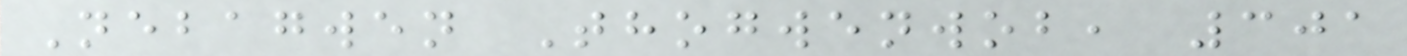Nebagwen Thogwenwob, 301
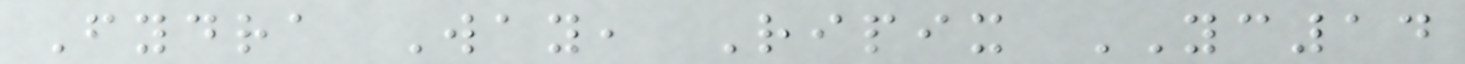Fydra Way, Ripix YC14
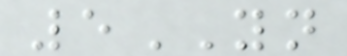5YN
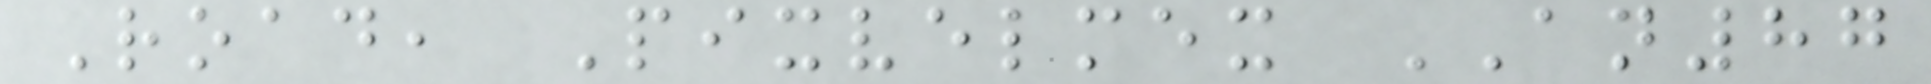Road, Pixvelmex AN87
